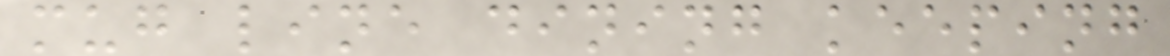mug line dining keeping
